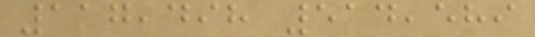117,498 514,589
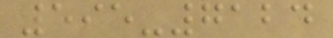595-7124
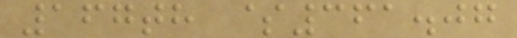167th $361.07
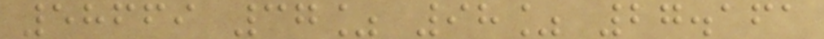58669 37% 98% 27.161
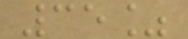35%
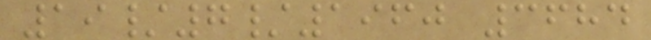19/7/1960 3684
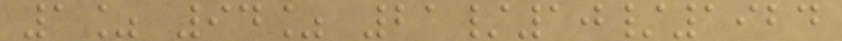1% 94% 21/10/1924
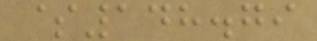$148.79
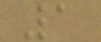1
